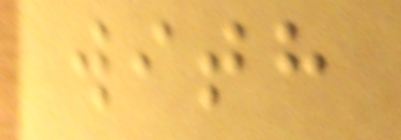with
